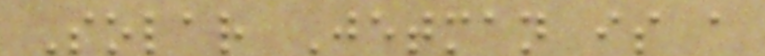Solar Jetman is a
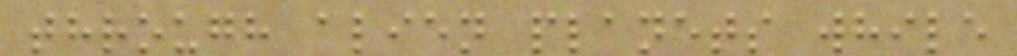through alien planets while
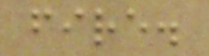fire.
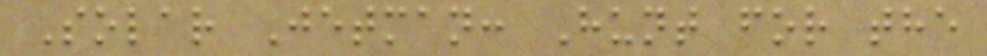Solar Jetman: Hunt for the
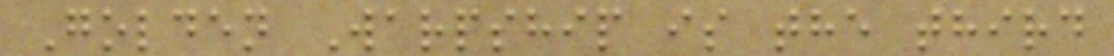Golden Warpship is the third
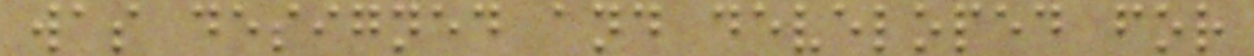was designed and developed for
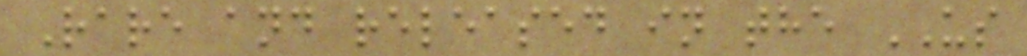Rare and released in the US
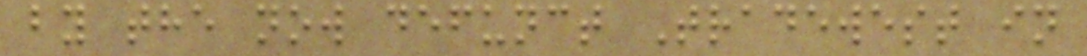by the now defunct Tradewest in
